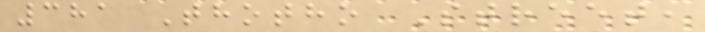381 Thotho Street,
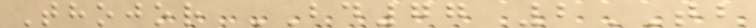Thojor BD77 2TB
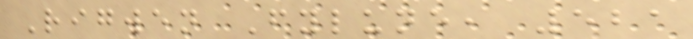Rigwen Fylune, 521
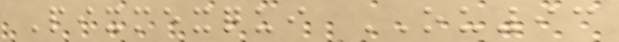Pixmexqui OU93
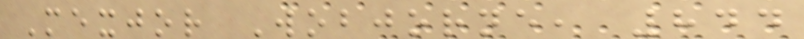Mexjor Wobjorne, 844
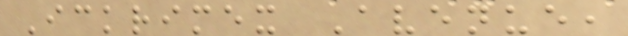Ickrimex Avenue,
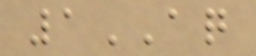1AQ
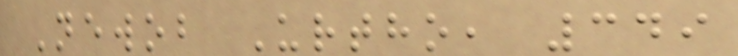Newob Urtho, 349
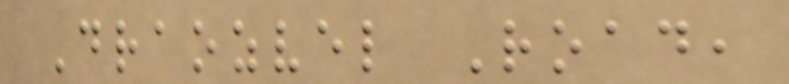Draozvel Road,
